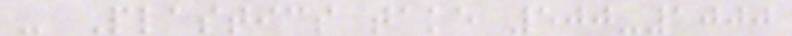- Plastics take 500-1000
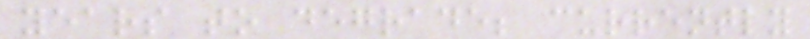years to degrade; currently
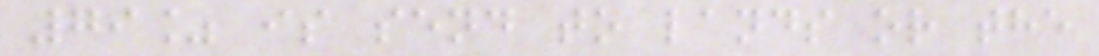79% is send to lands or the
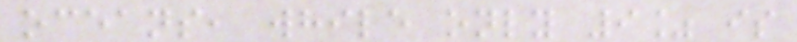oceans, while only 9% is
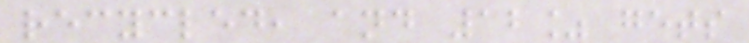recycled, and 12% gets
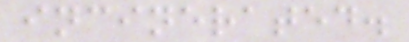incinerated.
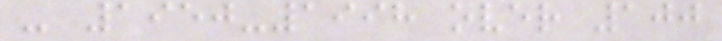- 1950-1998 over 100
